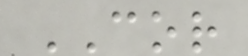COR
